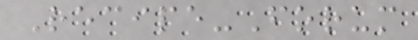Recipe-Forum
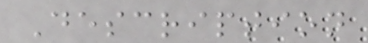Description
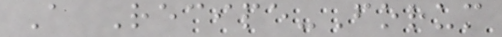A Recipe-Forum
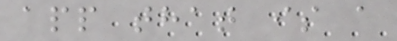app that is a
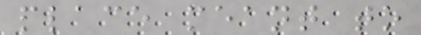place meant to
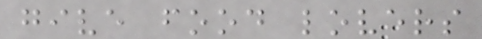give food lovers
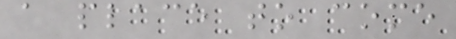a place to come
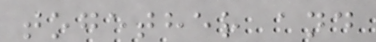together and
